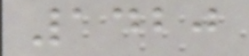1420
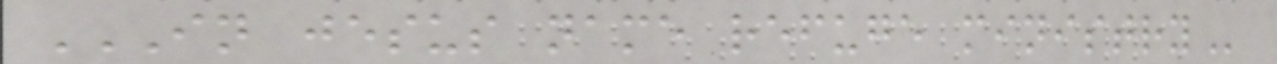IN JESUS NAME REFUGE MINISTRY
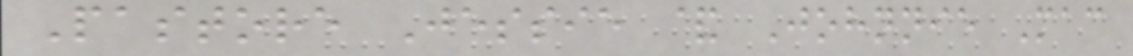Pastore Jessie & Johnnie Mac
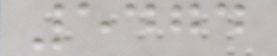5474
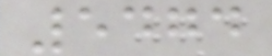5474
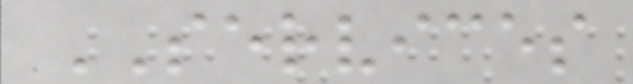SERVICES
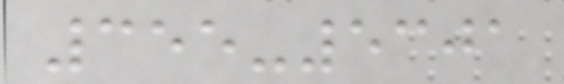355-5301
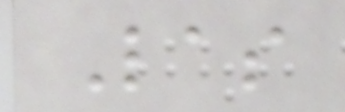Las
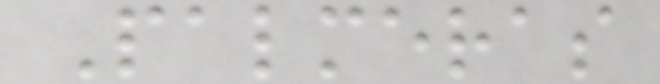Palmeras
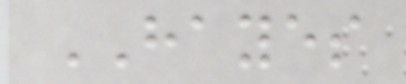HAYES
